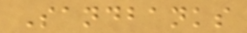Sandbanks
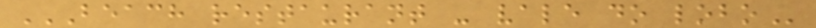BEACH RESTAURANT - VALE DO LOBO
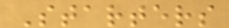Starters
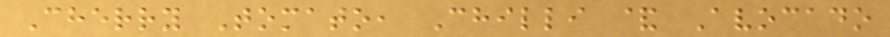Cherry Tomato, Chilli & Avocado
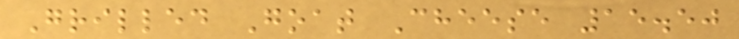Grilled Goat Cheese 15.50
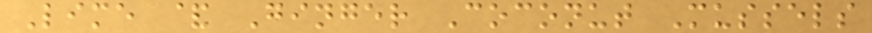Lime & Ginger Coconut Mussels
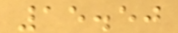15.50
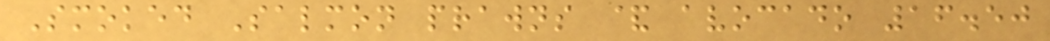Smoked Salmon prawns & avocado 16.50
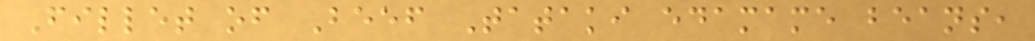Fillet of Beef Tataki edamame beans,
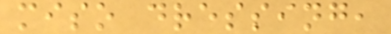miso dressing,
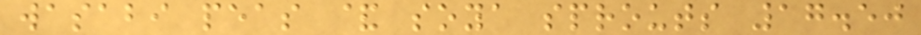wasabi peas & soya sprouts 17.50
